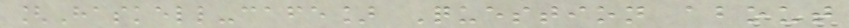[Haskell-cafe] Question about
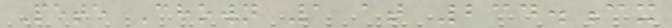Pete Chown 1 at 234.cx
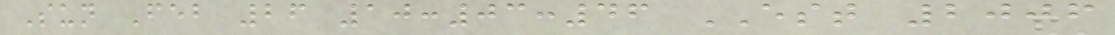Sun Feb 26 10:03:46 EST 2006
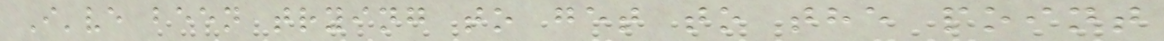I've been trying to get to the point
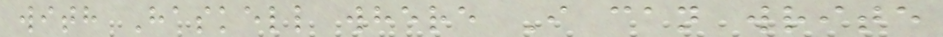with Haskell where I can write
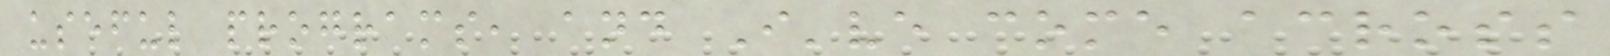useful programs, and I've come across
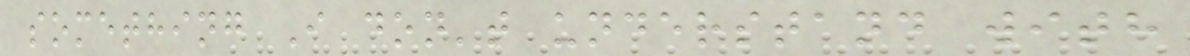something I don't understand with
